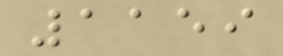1159
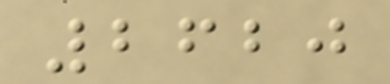2620
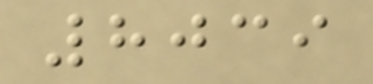8039
